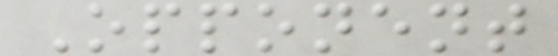Opponent
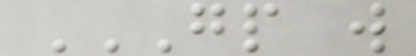GP W
